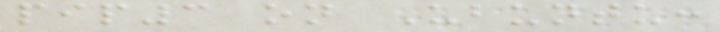pip3 on Ubuntu:
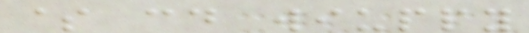$ cd wiuppy
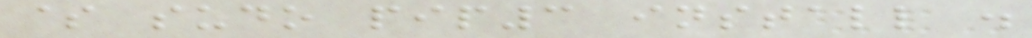$ sudo pip3 install .
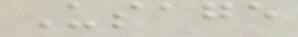Usage
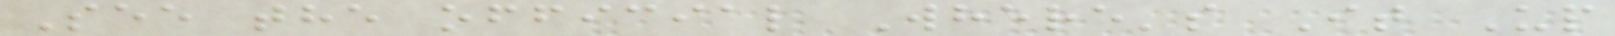See the official Where's It Up
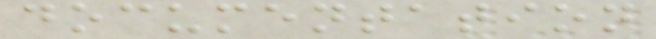documentation
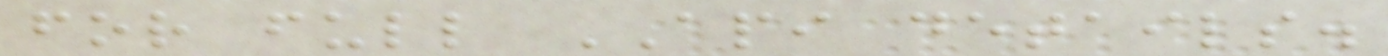for full API details.
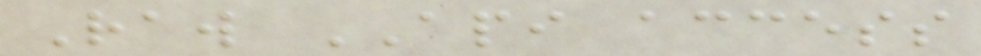Raw API access
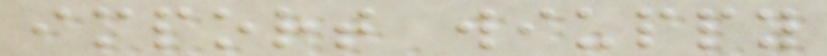import wiuppy
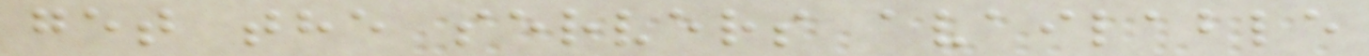get the servers available
